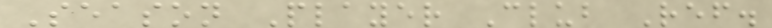Season Player Club Ref.
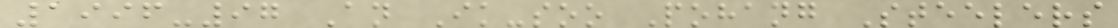1996-97 An Ik-soo Pohang Steelers
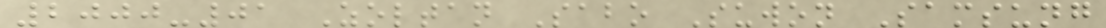2000-01 Zoltan Sabo Suwon Samsung
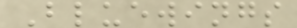Bluewings
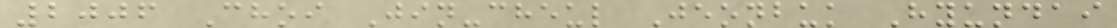2006 Choi Jin-cheul Jeonbuk Hyundai
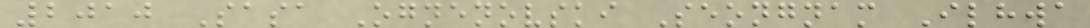2010 Sasa Ognenovski Seongnam Ilhwa
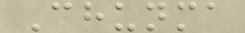Chunma
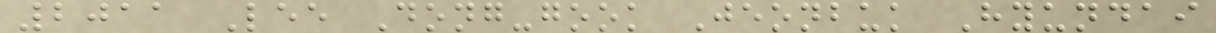2011 Lee Dong-gook Jeonbuk Hyundai
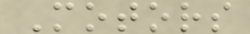Motors
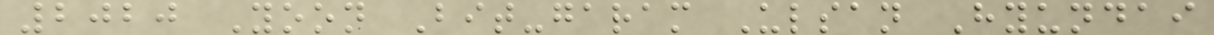2020 Yoon Bit-garam Ulsan Hyundai
